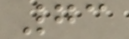73
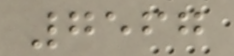7567
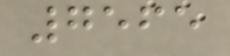7565
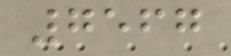7567
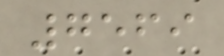7569
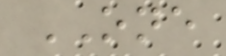ONE
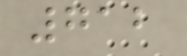712
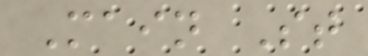Main St
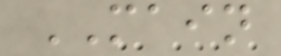MAIN
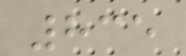835
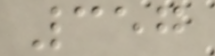357
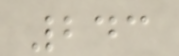243
